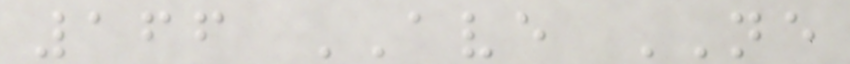166 AVE NE
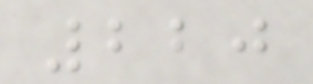220
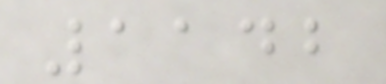1142
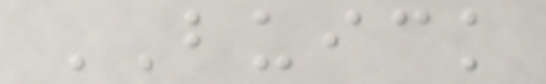BUICK
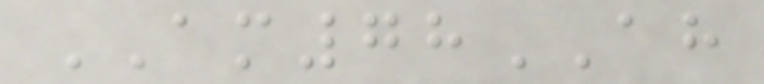AM78AH
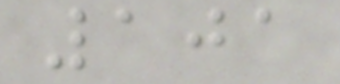101
